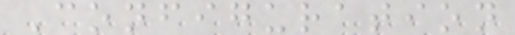Configuration
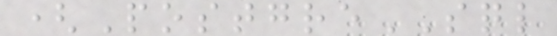(PostgreSQL
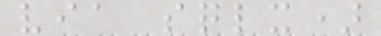via sqlx)
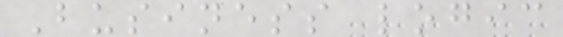Business logic
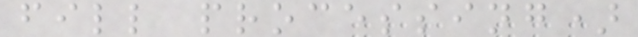fill processing)
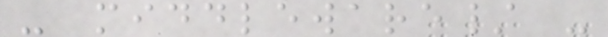- middleware/ -
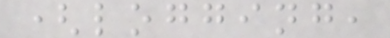(logging,
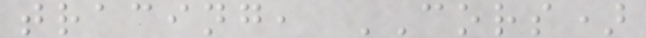tracing, CORS)
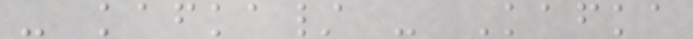- kafka/ - Kafka
